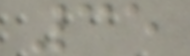35
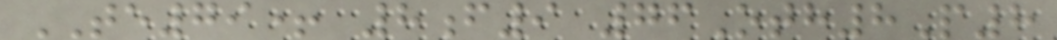TE79+ 8f9 76Oth8P8
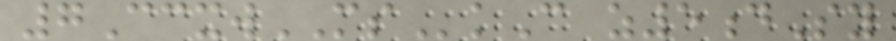7CcxwMSkC z5dSy
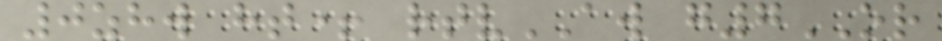0zhw ht+ rtvAW g7OR
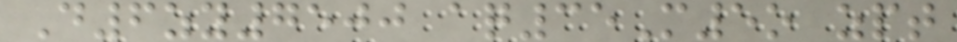D6zy7500 aq35M5o zpt
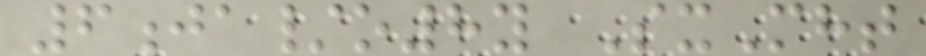6ja/o8y SxMht
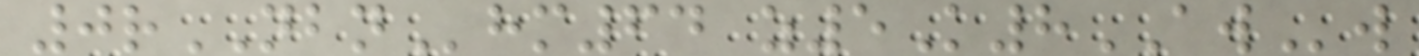0rNBNhm64 z5K8AWw
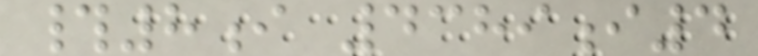#8i 4389i4
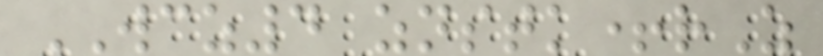WCZ4 znstk+rZ
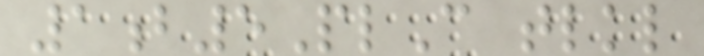1b5PlC tlkl
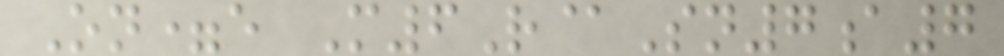On=e M6R@Sn7a7
